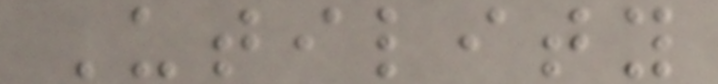Utility
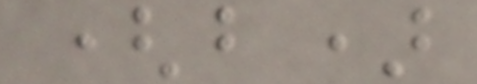(b)
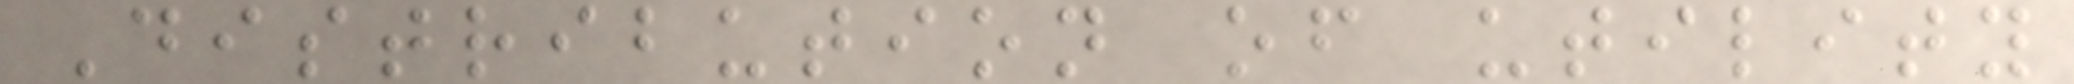Distribution of utility
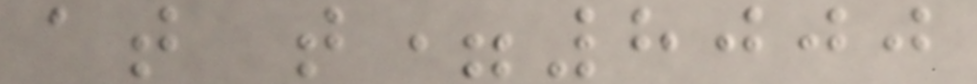at t=8000
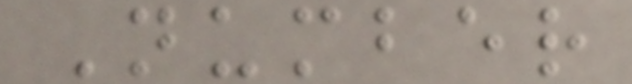Number
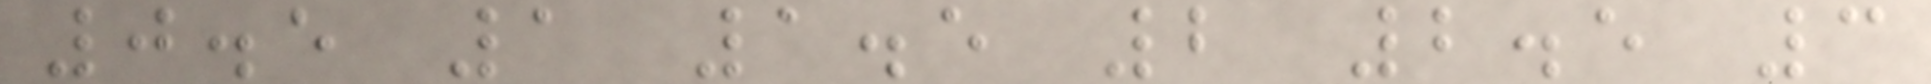0.5 1 1.5 2 2.5 3
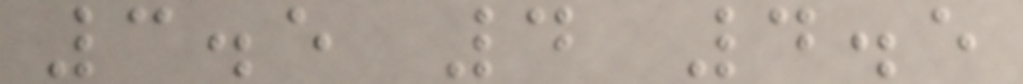3.5 4 4.5
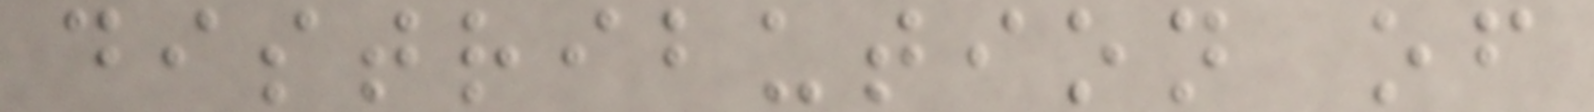distribution of
